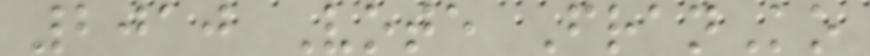2010 Vote FranKo
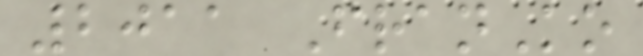2011 FranKo
